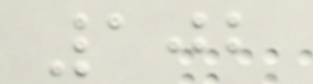102
